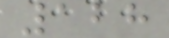128
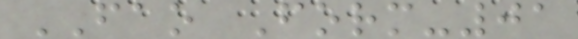FAO Form-01
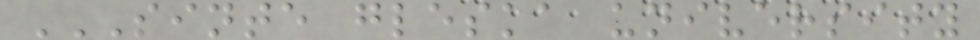SINTE GLESKA UNIVERSITY
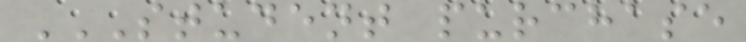STUDENT PURCHASE
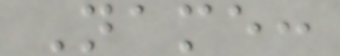Name:
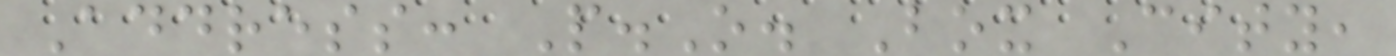Address: P.O. Box City,
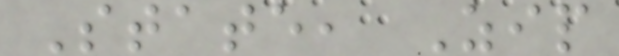State, Zip
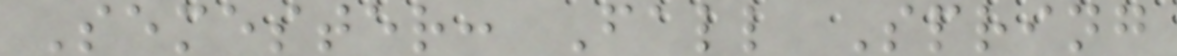Semester: Fall Spring
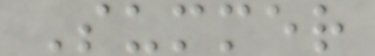Summer
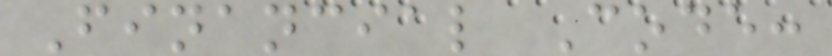Financial Code:
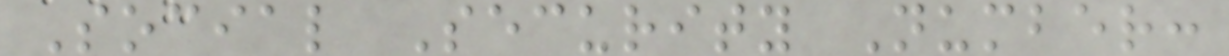Social Security Number:
